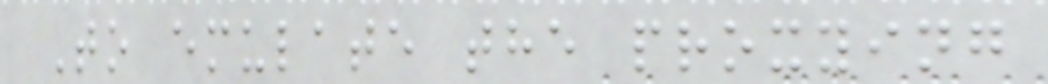To emulate the proxying
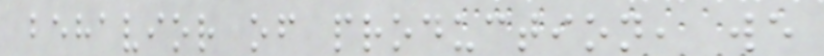behavior of production, we
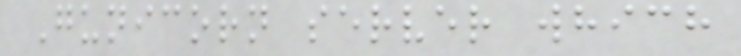Gunicorn server which
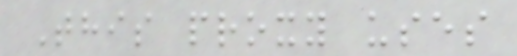This proxy uses
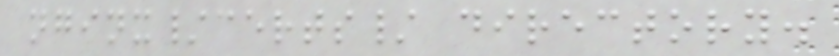nginx/certs/ directory.
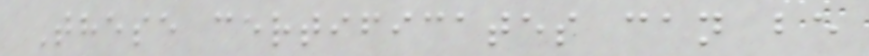These certificates can be
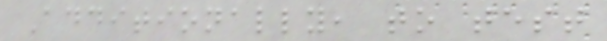Additionally, to test
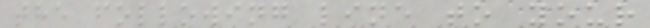the following line to your
